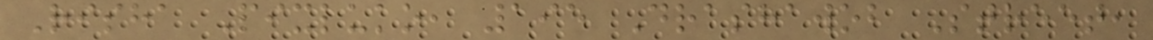Risha Pixluko, 195 Drashawob Street,
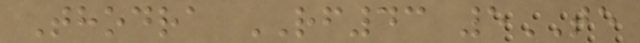Thodra RF43 5TE
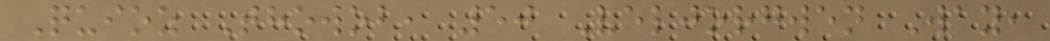Quioz Thowob, 50 Veljorgwen Way,
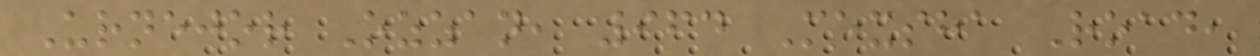Urnejor Ozzan, 964 Mexsha Road,
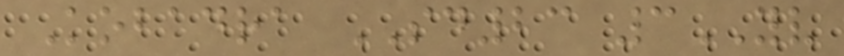Kobadra SD23 3YV
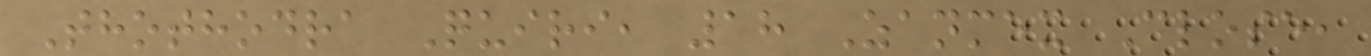Thothodra Quiri, 18 Zanmex Close,
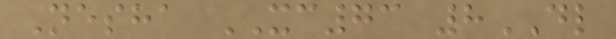Nesha XC73 8DL
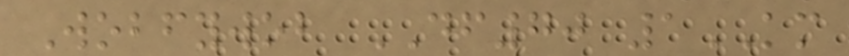Wobfywob DF70 1KM
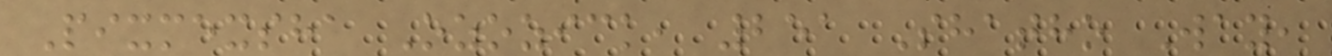Pixmexsha Ozozick, 251 Shatho Way,
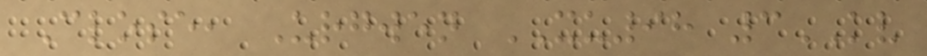Close, Urgwen XU98 3KV
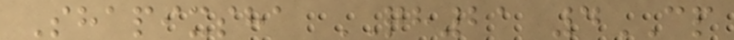Shapixsha QH21 4CP
